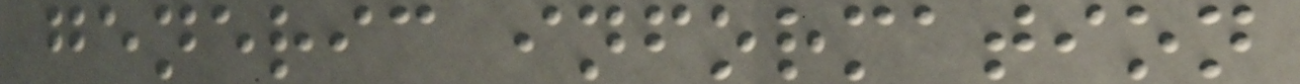generic information
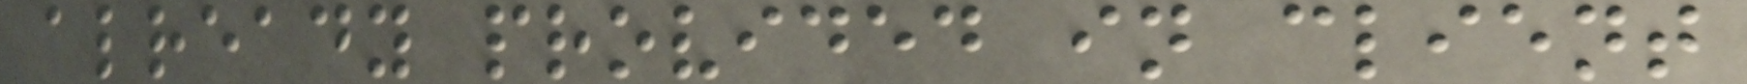already provided in client
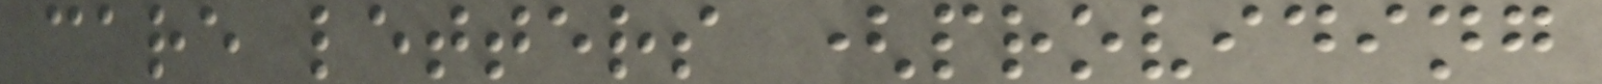care letters (providing
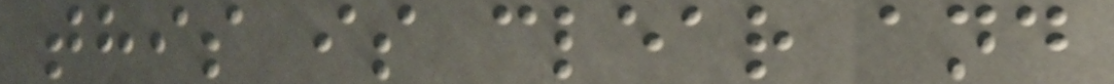this is clear and
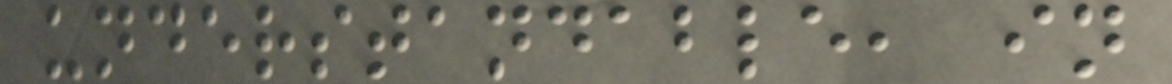understandable, in
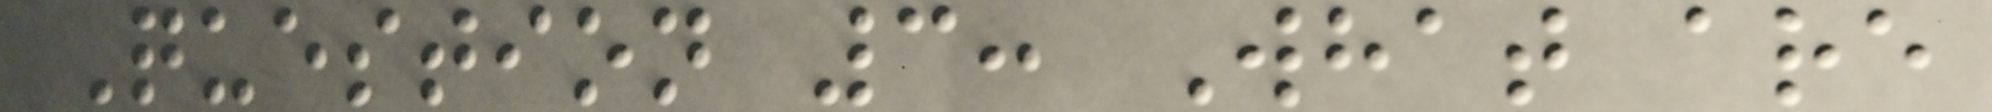Question 3: What are
